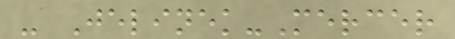- Jelinek-Mercer
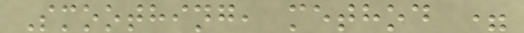Smoothing, method =
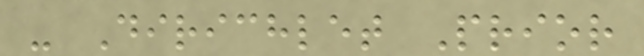- Dirichlet Prior
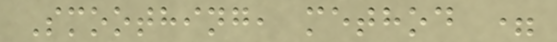Smoothing, method =
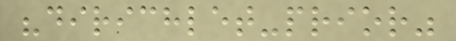"dirichlet-prior"
